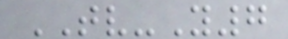TV-Y7
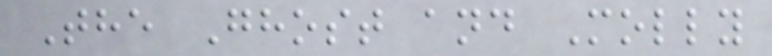The Ghost and Molly
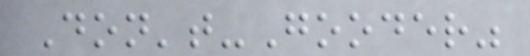Don't-Gooder"
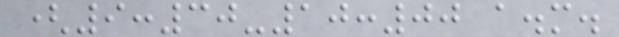(9:30-10:00 a.m.
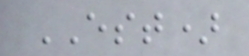EST)
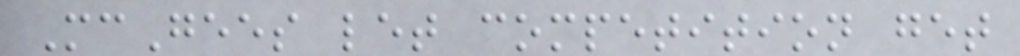McGees let competition get
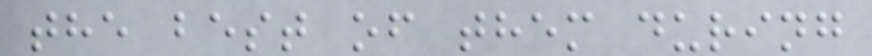the best of them during
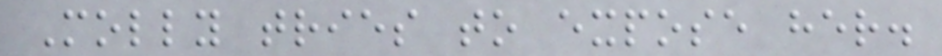Molly tries to expose her.
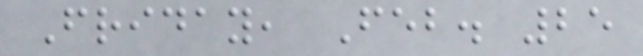Friday, Feb. 25
